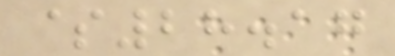$28.17
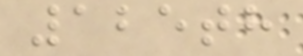125th
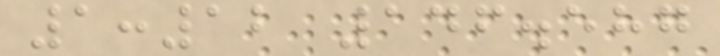1:12 146.587
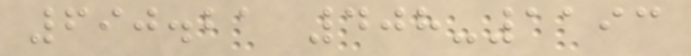690.21 408-1193
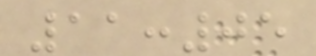11:05
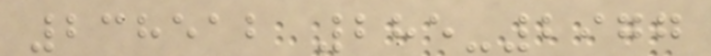238512 285-2977
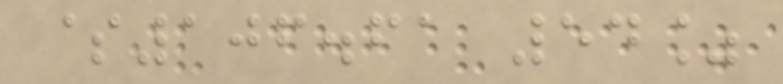$106.61 54%
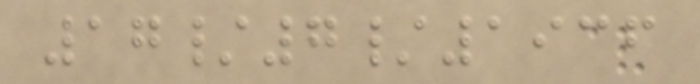17/7/1936
